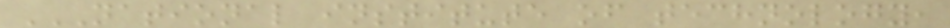NATIONAL INSTITUTE OF TECHNOLOGY,
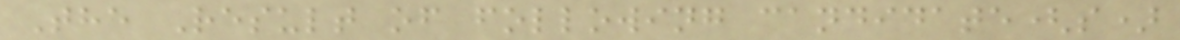The Result of following candidate(s)
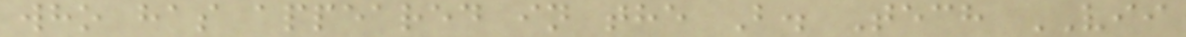who has appeared in the B. Tech VII
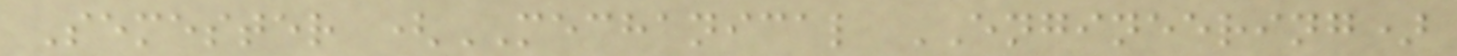Semester (MECHANICAL ENGINEERING)
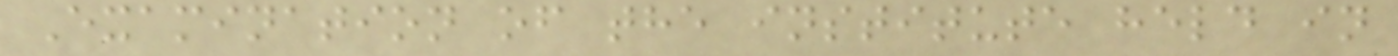Examination of the institute held in
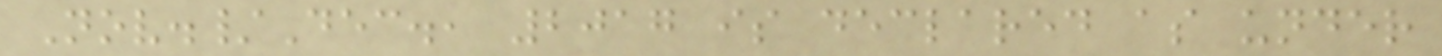Nov./Dec., 2017 is declared as under
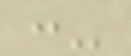:-
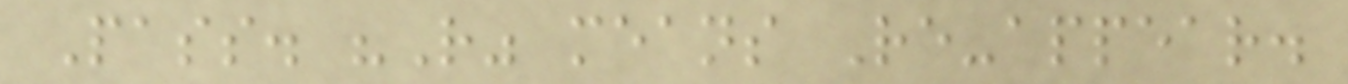Pass. "R" means Re-appear.
